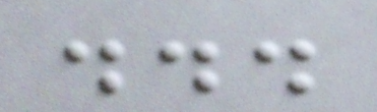...
